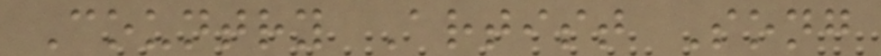Country Artist Song
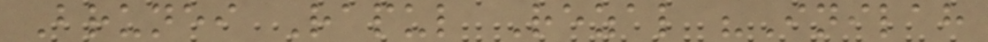Brunei Rapul Rezal "Inilah
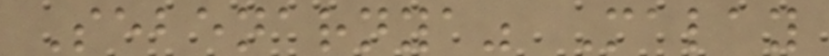Sebenarnya" Malay
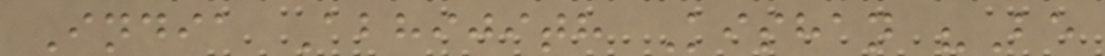India Abhijith Kishan "Be
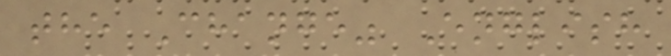the Change" English
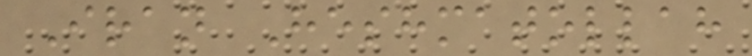Iran Heshmatollah
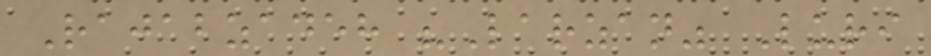Rajabzadeh "Larzan" Luri
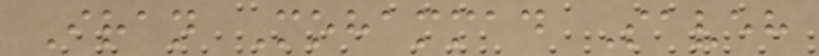Iran Mohammad Saveh
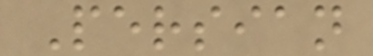Persian
